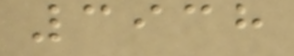3938
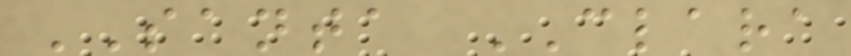SANTA CLARA
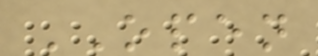OPEN
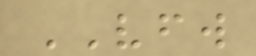VFW
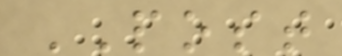POST
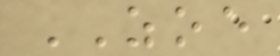ZOE
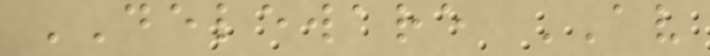DELEWARE AV
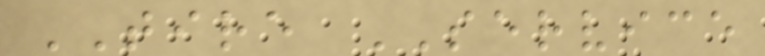TIRE SERVICE
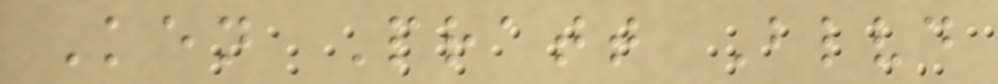Ken Pratt Blvd
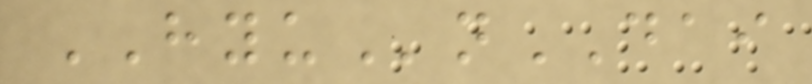HYUnDAI
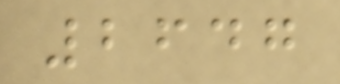2647
